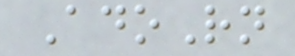AdoRn
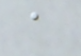a
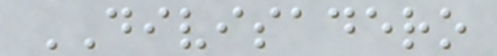DIVISADERO
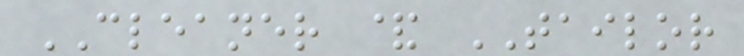CLEANER & TAILOR
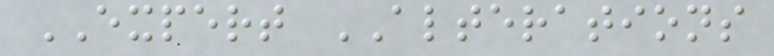EXPERT ALTERATIONS
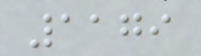1179
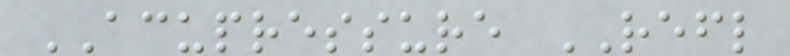ACUPRESSURE REFL
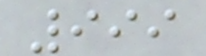999
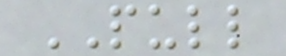PULL
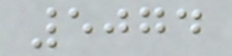5074
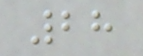28
